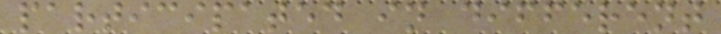participated in different
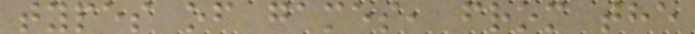types of games, from the
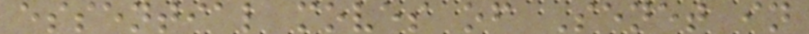essential moves of Senet in
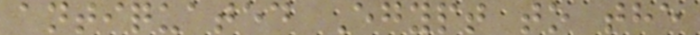antiquated Egypt to the
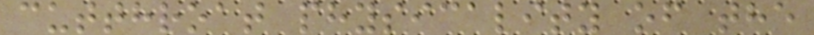cutthroat physicality of the
